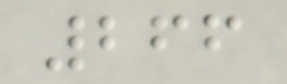266
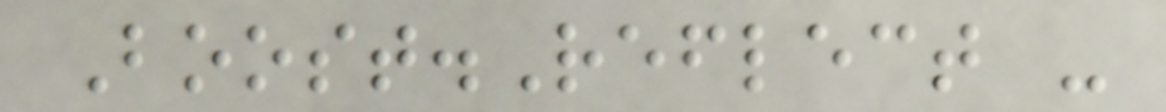Boost.Reflect -
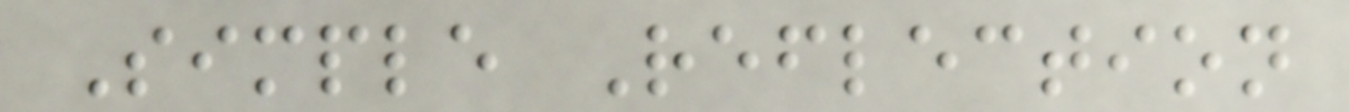Simple Reflection
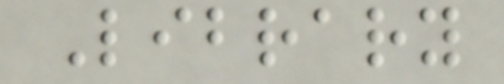Library
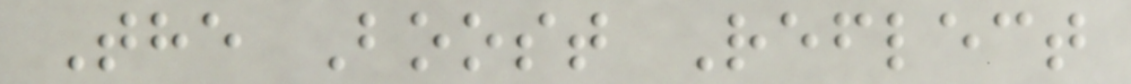The Boost Reflect
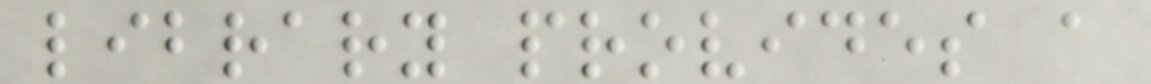library provides a
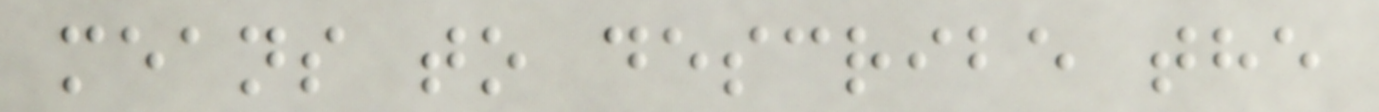means to describe the
